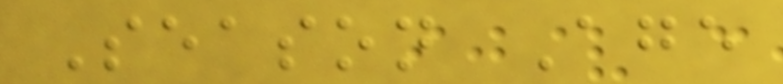Season Age
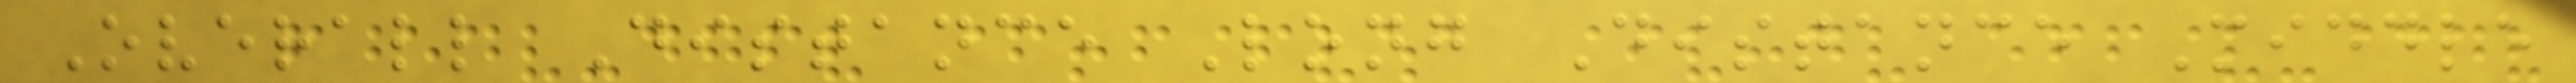Overall Distance Long Distance Middle
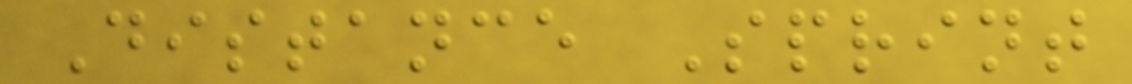Distance Sprint
